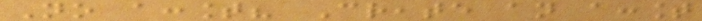No account? Create an account
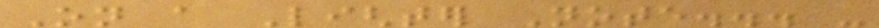On a Lighter Note... -
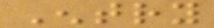Entry
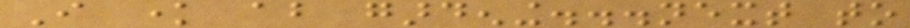I know about gardening...next to
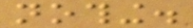nothing.
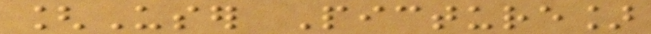[User Picture]
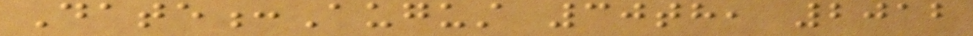Date:August 30th, 2012
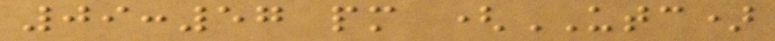09:57 pm (UTC)
